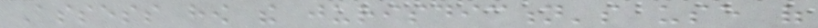Assess how the jurisdiction's use of
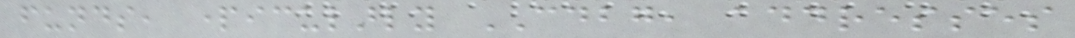funds, particularly CDBG, addresses
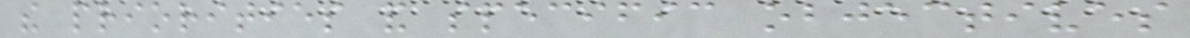the priorities and specific objectives
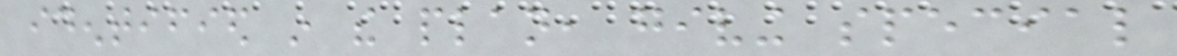identified in the plan, giving special
